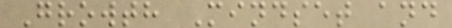Growth Mindset and
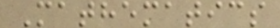Mathematics
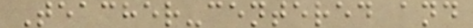Teacher-centered and
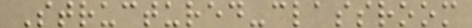Structured-classroom
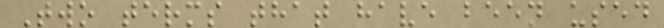Two terms that have been used
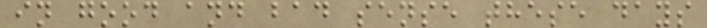in good and bad sense these days
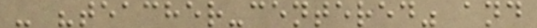- "teacher-centered" and
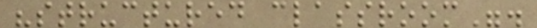"structured classroom".
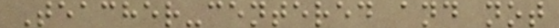Teacher-centered and not
